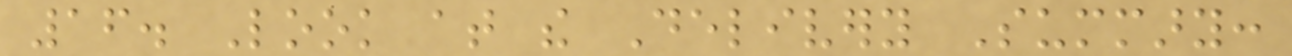16. Look at the Delivery Summary:
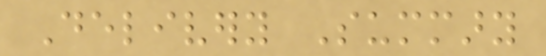Delivery Summary
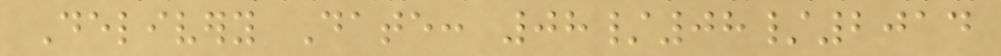Delivery Date: 08/08/2014
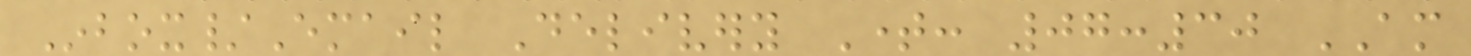Inbox/Email Delivery Time: 07:30 AM
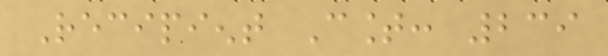Recipient Count: 239
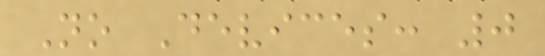No Devices: 0
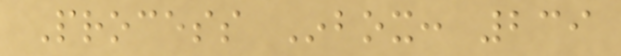Process Inbox: 239
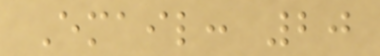Email: 20
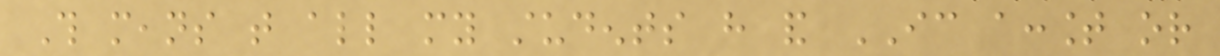This means that all my students have and IC account or
